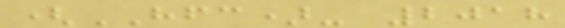(HFC)- 2018
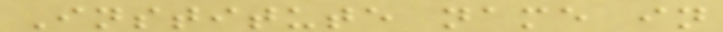Institute name in
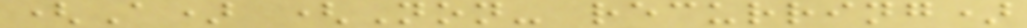(A) (Non- recurring)
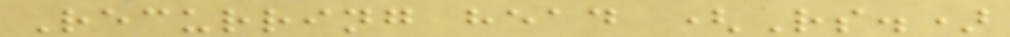Recurring head (Rs.)
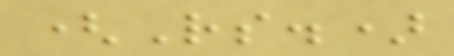(Rs.)
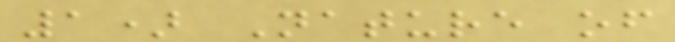1) Nature of
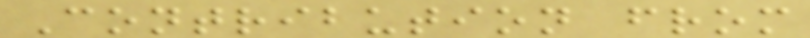Contribution from
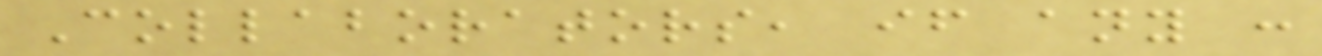Collaborators, if any :
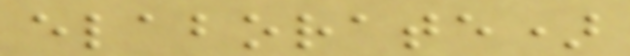elaborate)
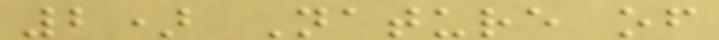2) Nature of
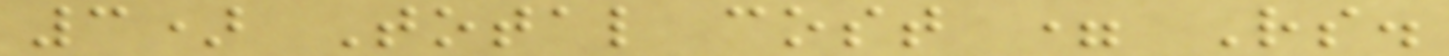3) Total cost = Rs.
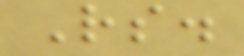Rs.
